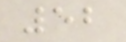52
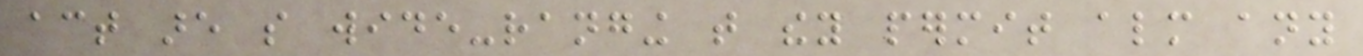act are so wide-ranging that they permit almost any
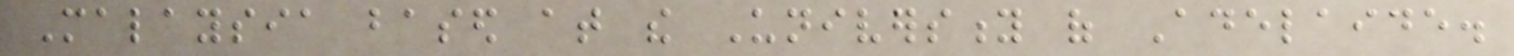Malaysia based at the University of Adelaide.
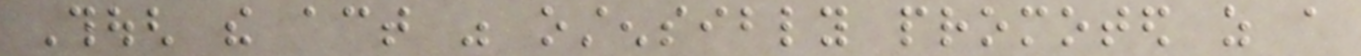Though the act was ostensibly promoted as a
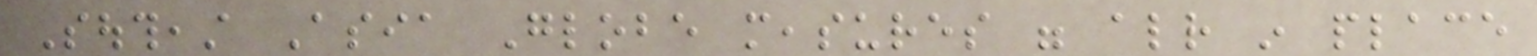Southeast Asia Globe measures were already in place
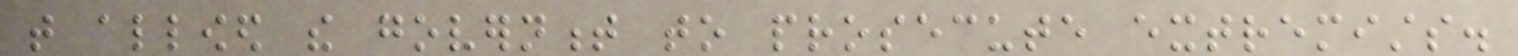that allowed the government to prosecute extremists.
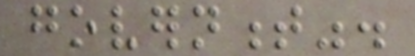government".
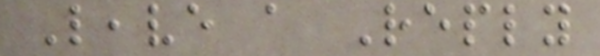Leave a Reply
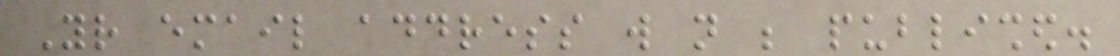Your email address will not be published.
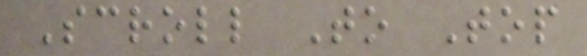Scroll To Top
